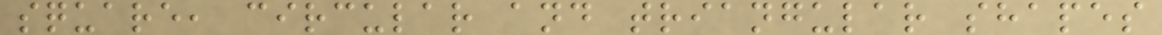square, circular and triangular shapes
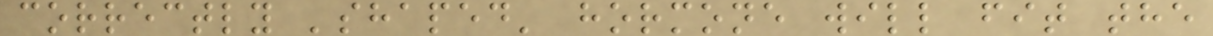correctly 'shaped' hormone will fit the
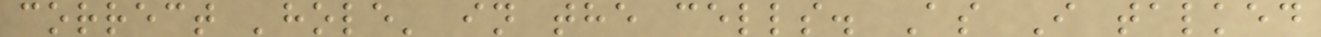correct 'hole' in the cells. As I talked
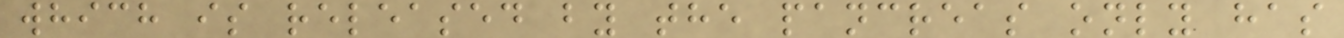which is released by the pancreas only has
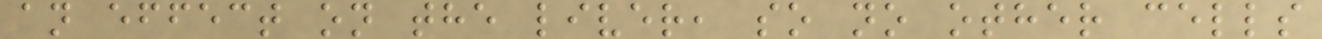an effect on the liver, so no other cells
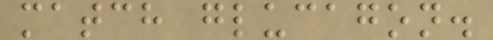match glucagon.
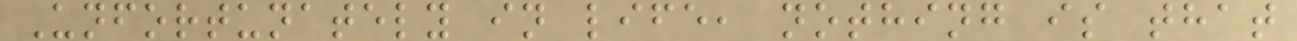Unfortunately in life, nothing is that
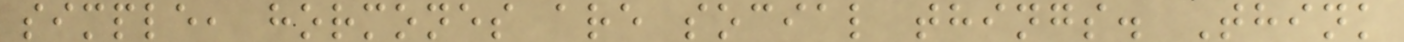simple, hormones are social things. Think
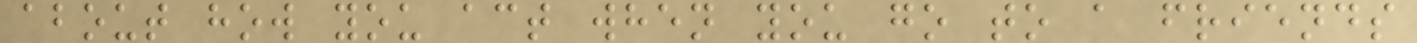about how you act when you go to a friends
